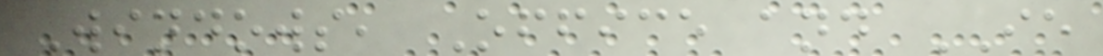Windows, Office and IE
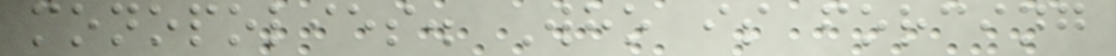monopolies. Who is forcing
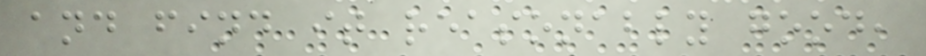and find it reasonably good,
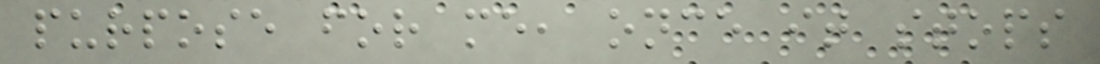purpose for me, once it stops
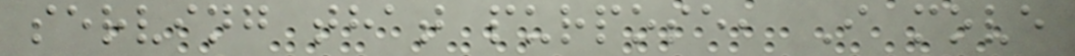serving that purpose, I move
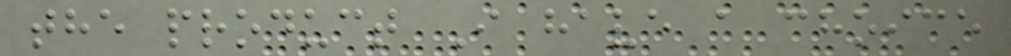the product I have a choice
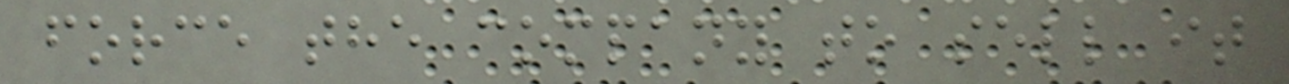force the company to sell it
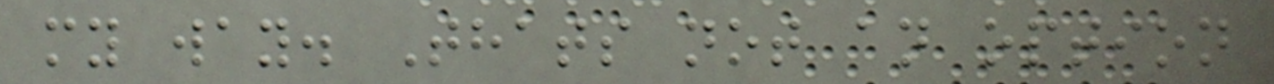my way. Thats not an option
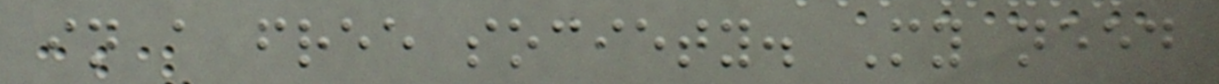in a free society. My need
